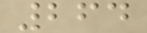264
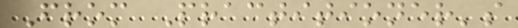From Practitioner's
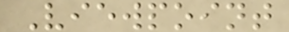Viewpoint
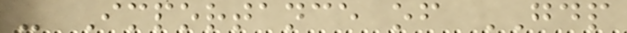- Importance of GDP
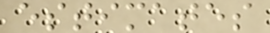estimates
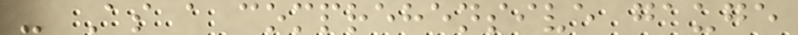- As a comprehensive gauge
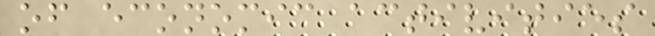of economic activities
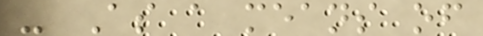- As a means of
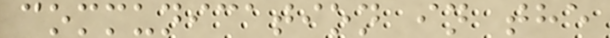communication in the
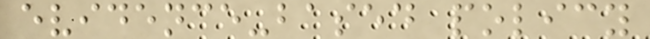evidence-based policy
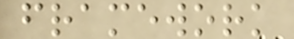framework
